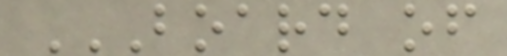BOARD OF
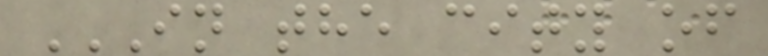IN THE CITY OF
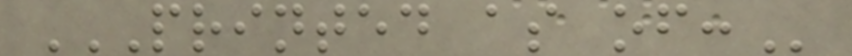PRINTED AS OF:
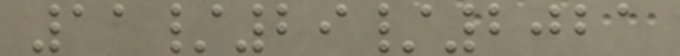11/29/2021
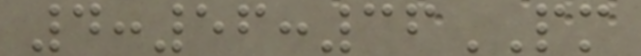4:56:36PM
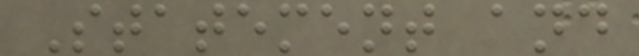Statement and
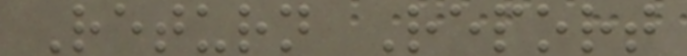Return Report
